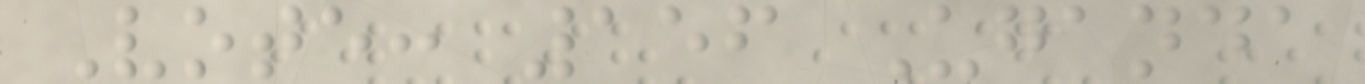Vote: 156 Uganda
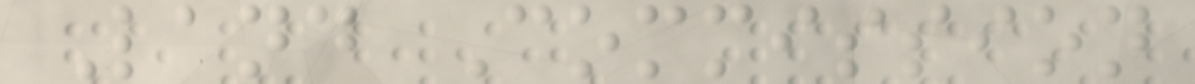Land Commission
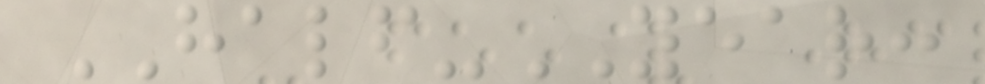HALF-YEAR:
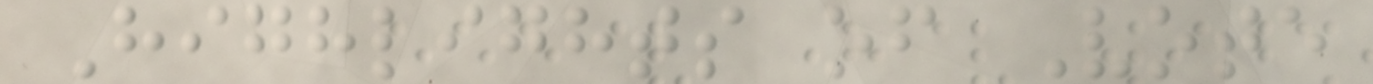Highlights of Vote
